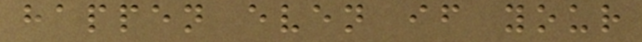happen even if your
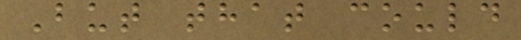But that could
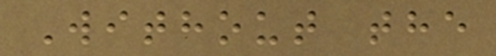Without the
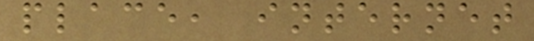place, internet
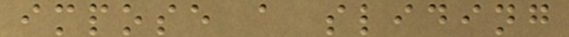impose a sliding
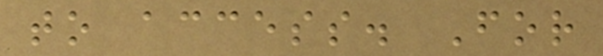to access. For
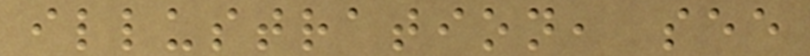illustration, see
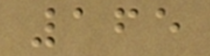165
